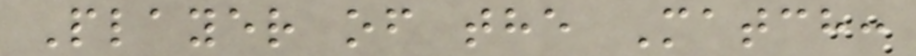Player of the Match:
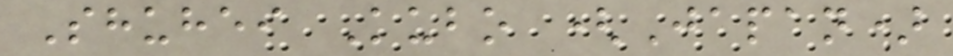Shuhei Kubo (Japan)
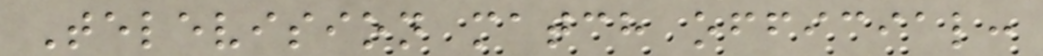Television match official:
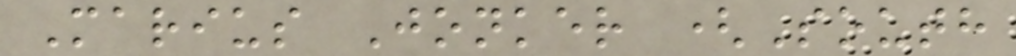Marius Jonker (South
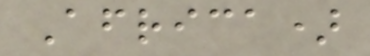Africa)
